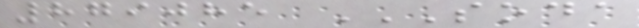879085 SODA
